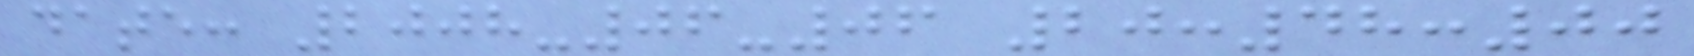date: 2008-06-06 20:48:00
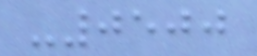-0500
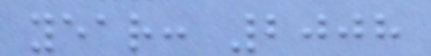year: 2008
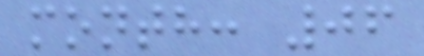month: 06
